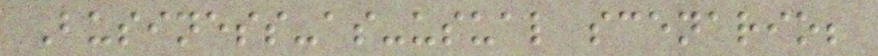Business-as-usual scenario;
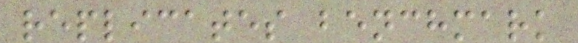replicates benchmark
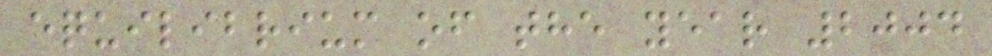equilibrium of the year 2004
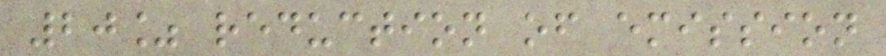20% reduction of emission
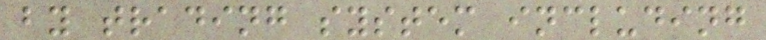by trading system including
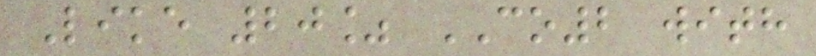Like 20% CO2 with
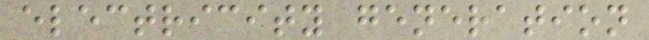electricity generation
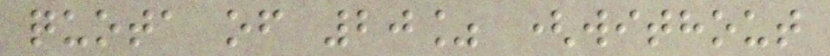quota of 20% (without
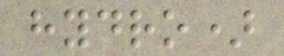hydro)
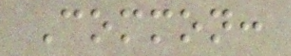Common:
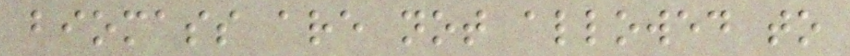biomass are not allowed to
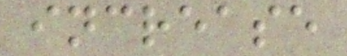increase
